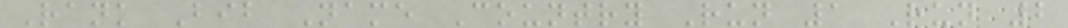Rank Bib Name Country Run 1 Run 2
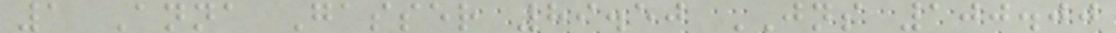1 Anna Gasser 89.50 JNS 100.00
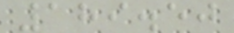189.50
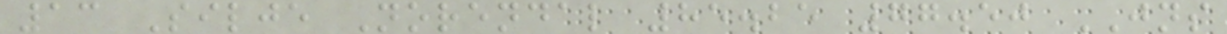13 Silje Norendal 85.25 77.50 JNS
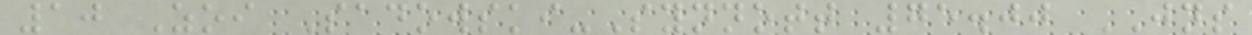10 Zoi Sadowski-Synnott 75.00 JNS
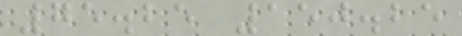75.25 150.25
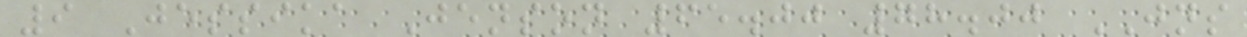9 Jessika Jenson 65.00 78.00 JNS
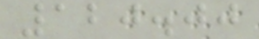120.00
